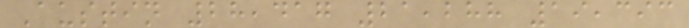Austin 28,417 21,288 19,393
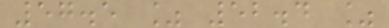57.5 % 52.4 %
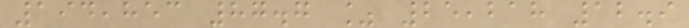194,853 87.7 % 25,218 12.9
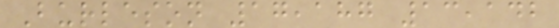Burleson 17,187 13,142
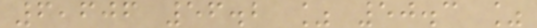6,606 56.2 % 50.3 %
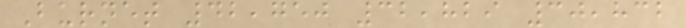Burnet 42,750 32,829 30,832
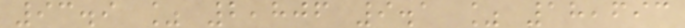93.9 % 2,806 9.1 % 18,693
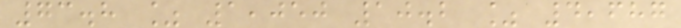73.8 % 1,050 10.2 % 4,687
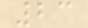23
